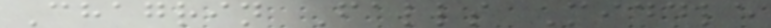Chagrin Falls Middle
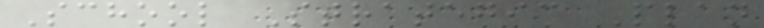School Strategic Plan
